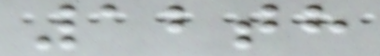12th
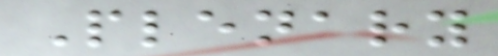Plenary
